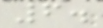6.
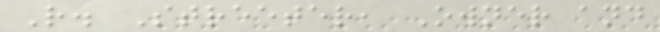R. Streeter, Owner and
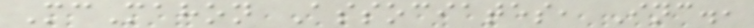McMahon Associates, Inc.,
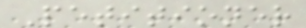Petitioner
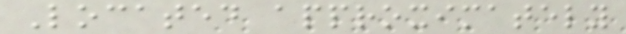Located approximately
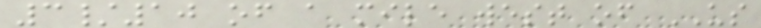3/10 of a mile west of US
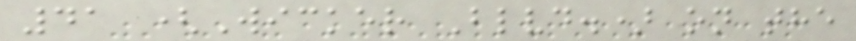41 (Wicker Blvd.) on the
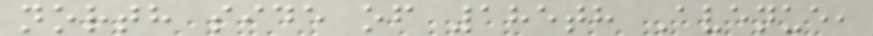north side of 185th Avenue,
